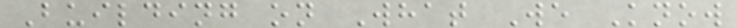Building on What We Know
